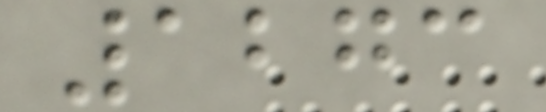1273
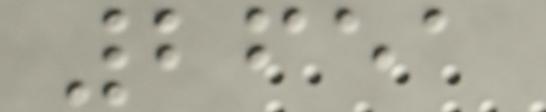2651
